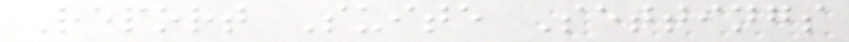Report Suite Settings
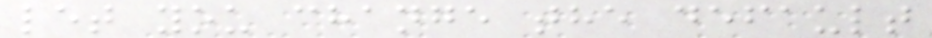let you change the default
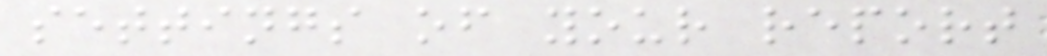settings of your report
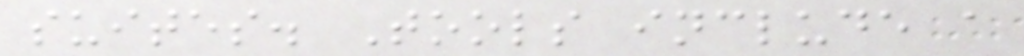suites. Tools include a
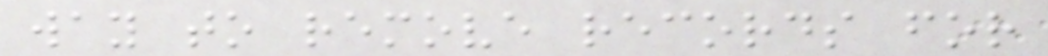way to remove records for
